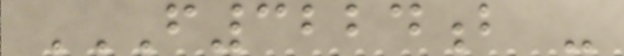F3224B -
